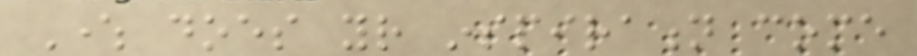Where does your inspiration come
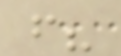from?
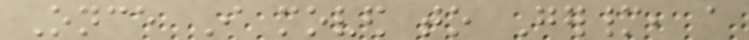Once I moved to Germany, a
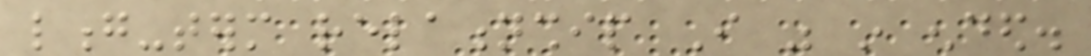long-term relationship I was in ended.
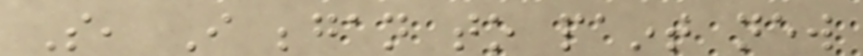So, I began to paint new
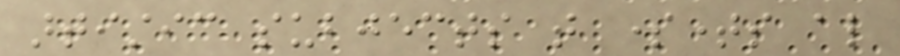artistic subjects that sometimes also
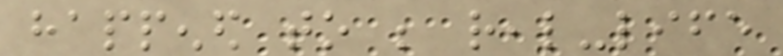happened to be real-life
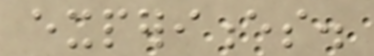experiences.
